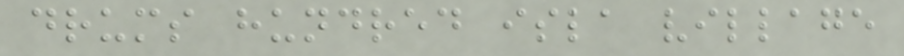drums hundred isla village
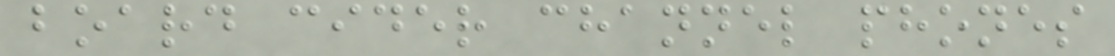board cider channel phones
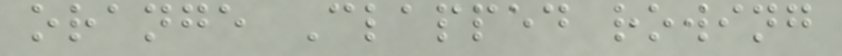orange Clapped rowing
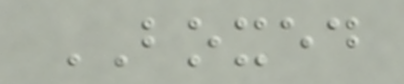BOXED
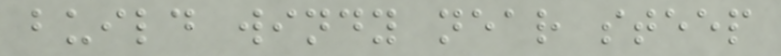build windy near steep
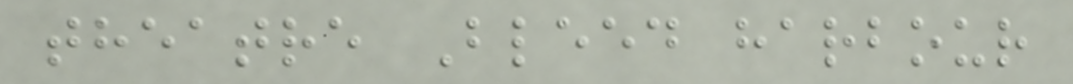theatre Bleed harbour
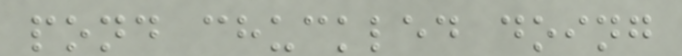pond chuckled doing
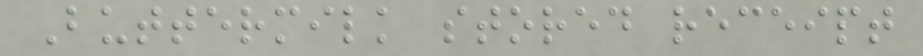Buttermilk stored receipt
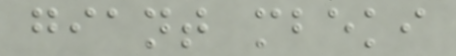giant mbeki
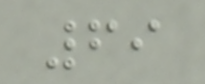69
